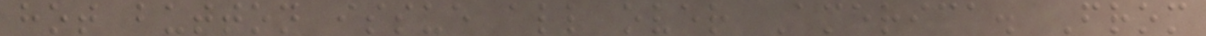hot button issue all over America. From
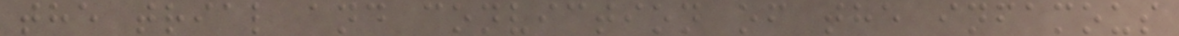the trial and conviction of the infamous
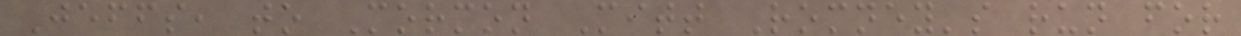Jeffs, to Mormon Mitt Romney's run for
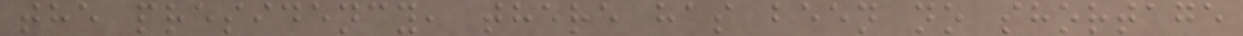the presidency, there has been no shortage
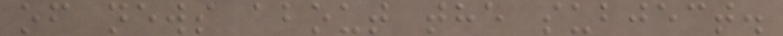of news about the subject.
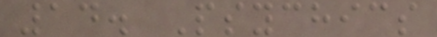14. Psychics
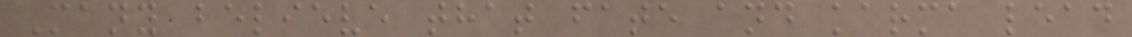Many believe that fate and karma lead
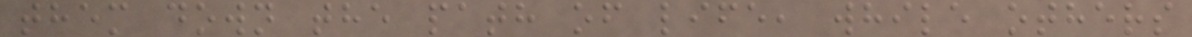them down the path of life, while others
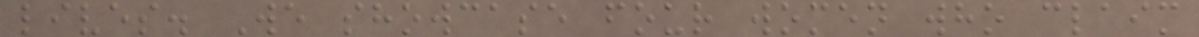lives. We showcase four women who claim
